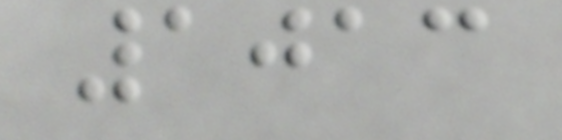1013
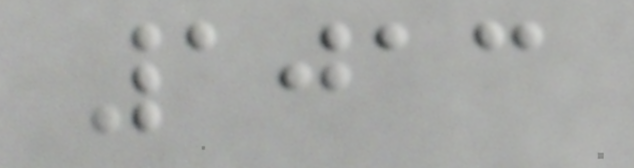1013
